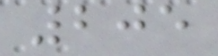205
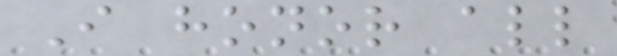I honor all
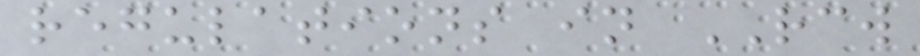regulations in RCW
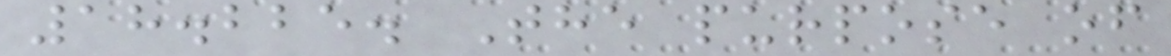18.225. The purpose of
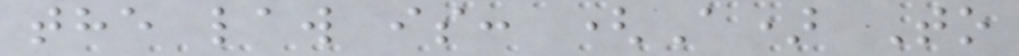the law is: (A) To
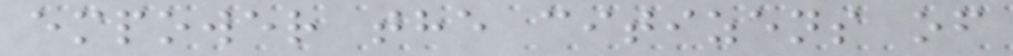empower the citizens of
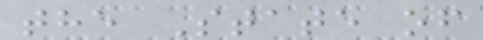the State of
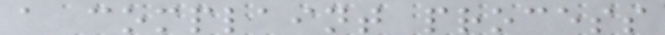a complaint process
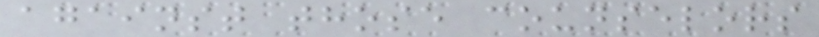against those counselors
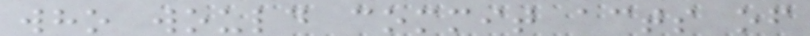who would commit acts of
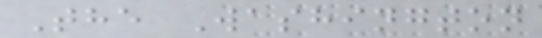The Washington
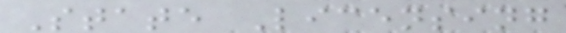State Licensing
